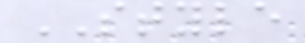STYLE
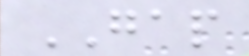GAP
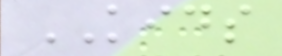KIDS
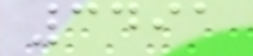3491
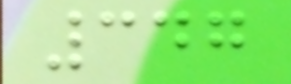347
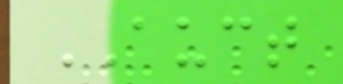AUCT
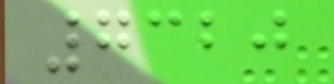7320
